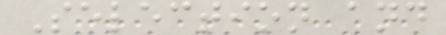Selection and
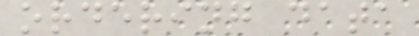ordering data
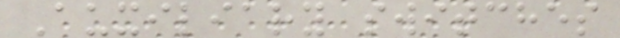Auxiliary switches
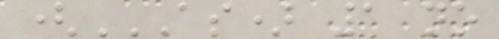(AS) 1 NO
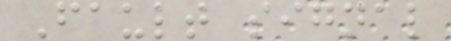Fault signal
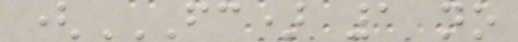(FC) 1 NO
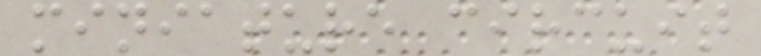miniature circuit
